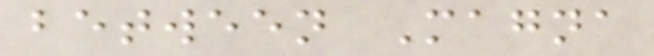between Magna
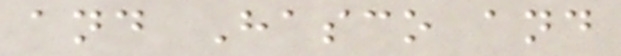and Hasco and
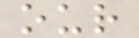our
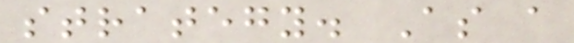strategy. As a
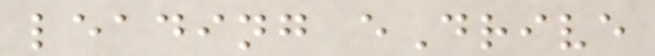leading eDrive
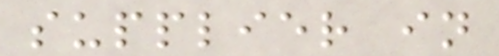supplier in
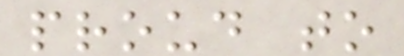proud to
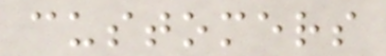customers
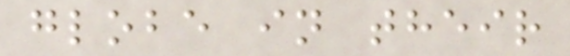globe in their
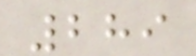289
